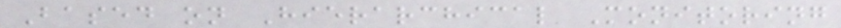Based on Hierarchical Monitoring
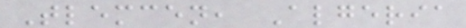Tlemcen, Algeria
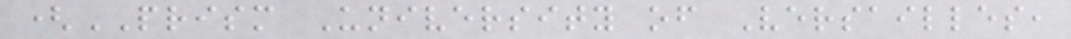(PRISM University of Versailles,
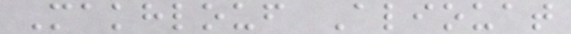Makhlouf Aliouat
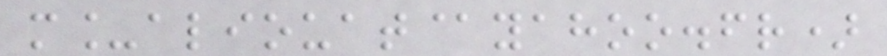m_aliouat@yahoo.fr)
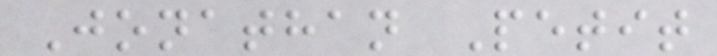Jonathan Petit
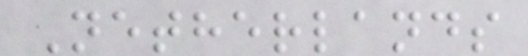Netherlands
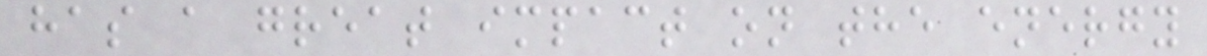has a great impact on the energy
